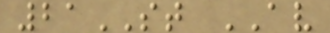21ST AV
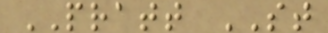PRATT ST
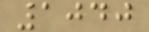1040
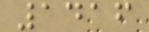1416
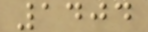1404
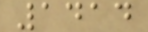1414
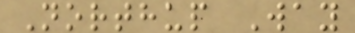Northup Way
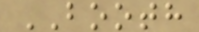BOOTH
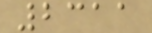2311
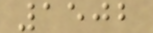1502
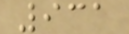931
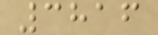3816
